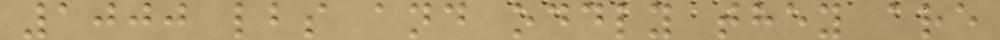1000 lbs and oddly they are
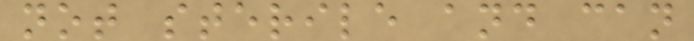not sterile and can
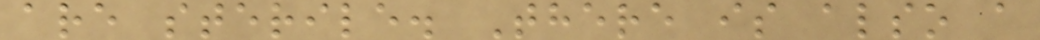are sterile. There is also a
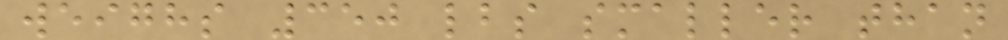weighs 350 lbs smaller than
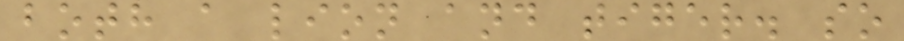both a lion and tiger. so
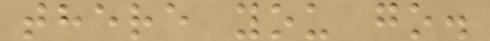there you go.
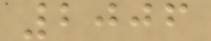2006
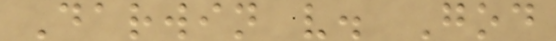Darwin v. God
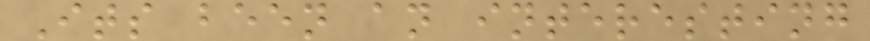Its been an interesting
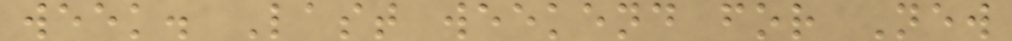week. Last weekend for New
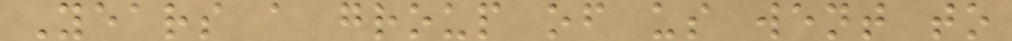Years a group of us went to
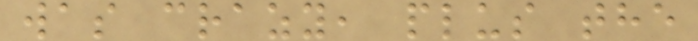was crazy, plus the
